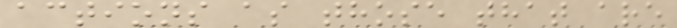actions as those that are
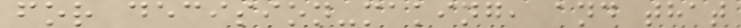for decision-making, and that
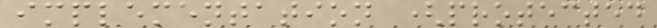implementation (protected
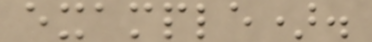example).
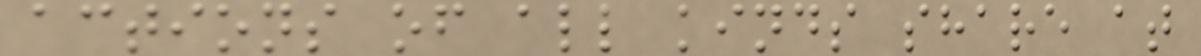actions of all kinds share at
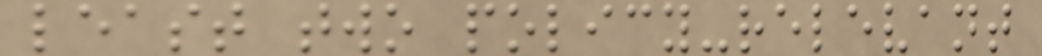least two policy-relevant
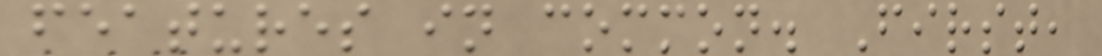features in common. First,
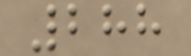288
